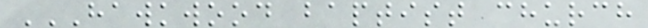HAWKWOOD BAPTIST CHURCH
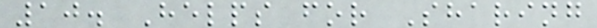10. Helps for Sharing
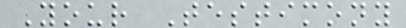Your Testimony
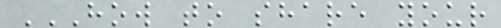HOW TO SHARE YOUR
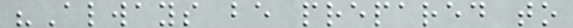"Always be prepared to
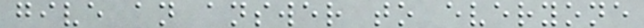give an answer to everyone
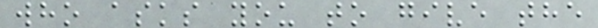who asks you to give the
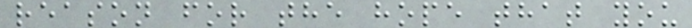reason for the hope that you
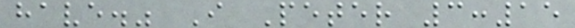have." I Peter 3:15
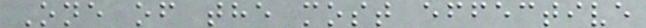One of the most effective
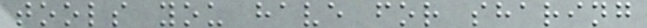tools you have for sharing
